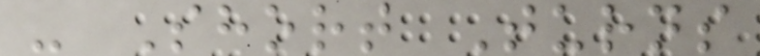- Short Turns
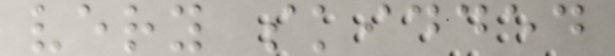very skidded
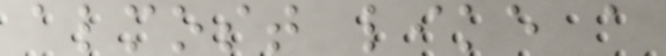almost like a
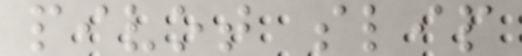pivot slip
